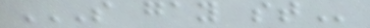S GAY ST
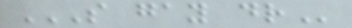S GAY DR
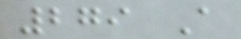279 A
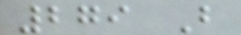279 B
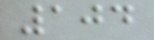104
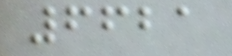6621
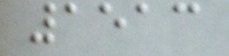1513
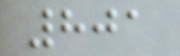801
